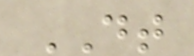DT
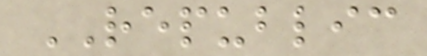REPUBLIC
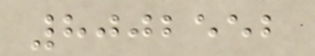8002552
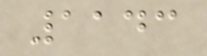1143
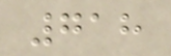718
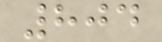804
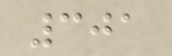301
